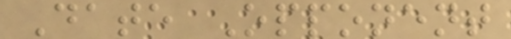Date Opponent
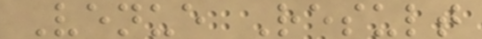Venue Result
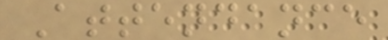Attendance
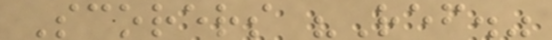Scorers "Ref."
